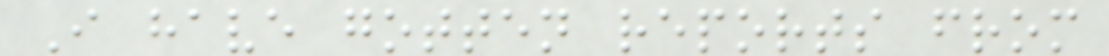I have gotten reports from
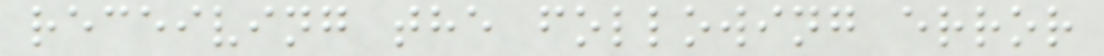receiving the following error
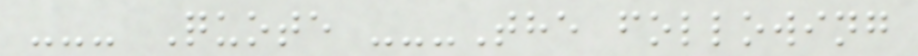--- Quote ---The following
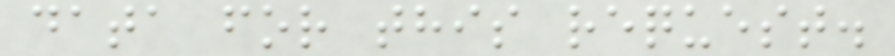data for this request.
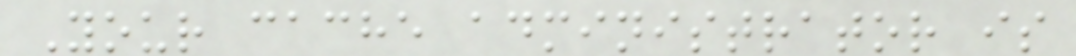Your cache administrator is
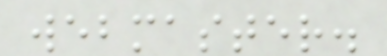webmaster.
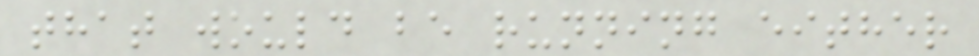that would be running either
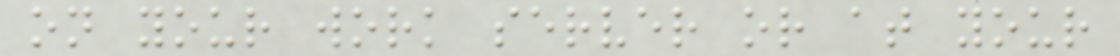on your work server or at your
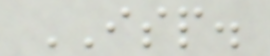ISP.
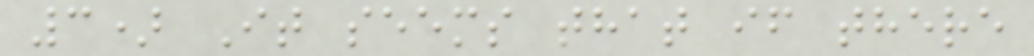3) It seems that if there
